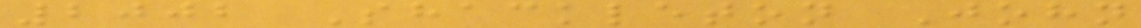2002 Shackleton John
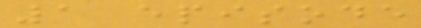1 episode
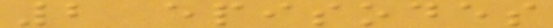2 episodes
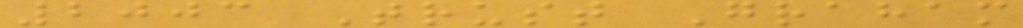2003 Trust Graham
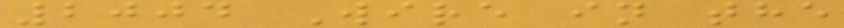2004 Wire in the
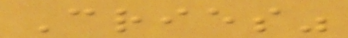Cries"
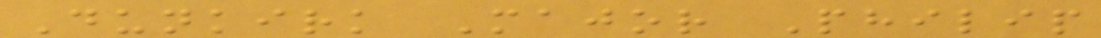Dunkirk Major Philip
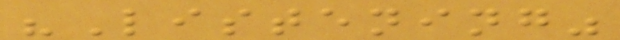"Listening"
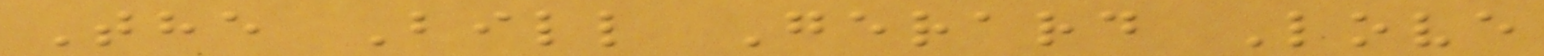The Bill Gerard Love
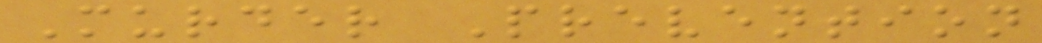Murder Prevention
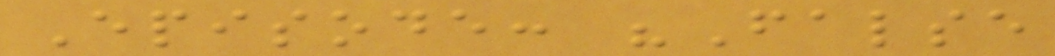Episode: "False
